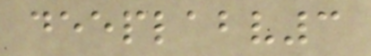deeplabv3
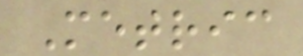Metric
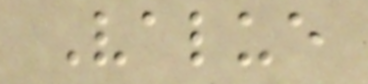Value
